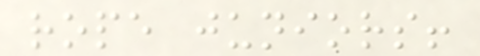rope juniors!
